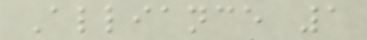Alliance 1
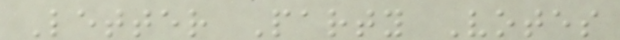Letter Party Votes
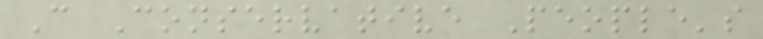C Conservative People's
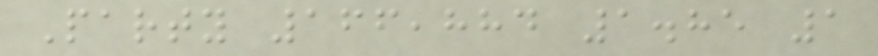Party 166,884 1.85 1
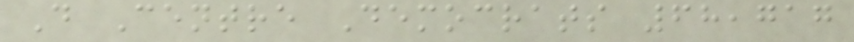D Centre Democrats 68,717
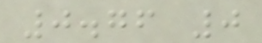0.76 0
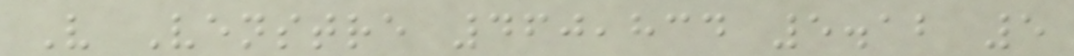V Venstre 460,834 5.12 5
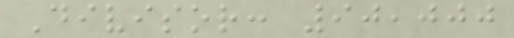Divisor: 90,000
